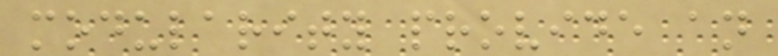modularity provide an
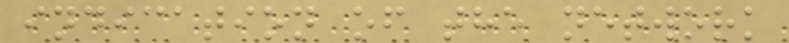indication of the network
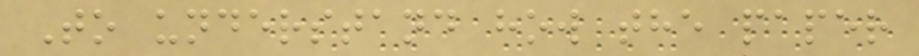To understand how the paper
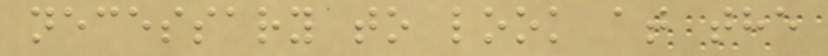necessary to look at the
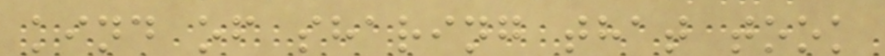kind of sharing that took
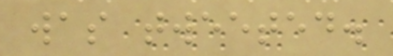was tweeted.
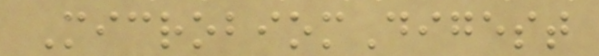MicrobiomDigest
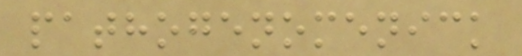pathogenomenick
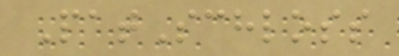PatSchloss
